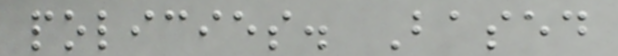policies. Based
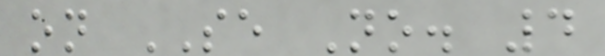on SE No. 4
